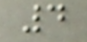4
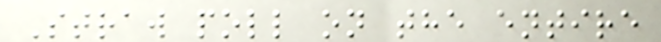Straw poll on the entire
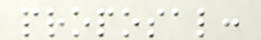proposal:
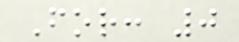For: 0
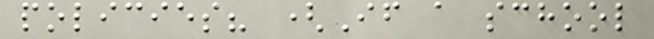policies? (If a school
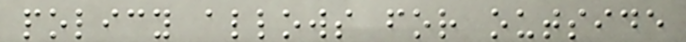policy allows for outside
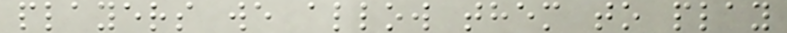players we allow them to play
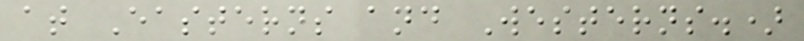at Easterns and Westerns.)
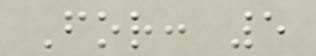For: 5
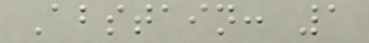Abstain: 1
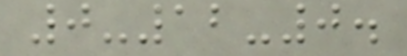0-12-0.
